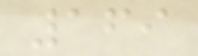169
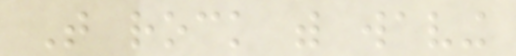That rock with waving
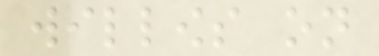willows on
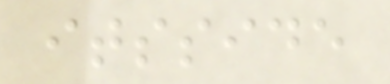itsside
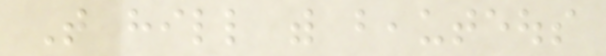That hill with beauteous
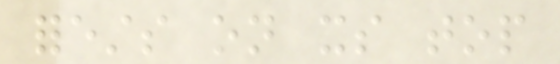forests on its top
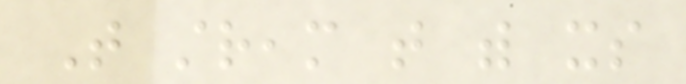That stream that with its
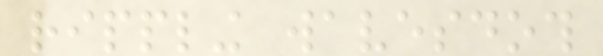rippling wavesdoth
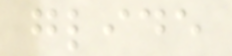glide
